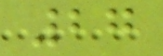27
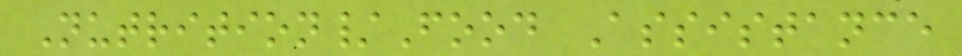Nutrition/Food Assistance
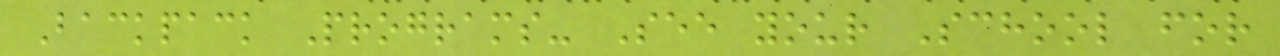Backpack Programs- See your School for
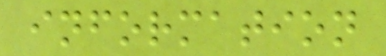information
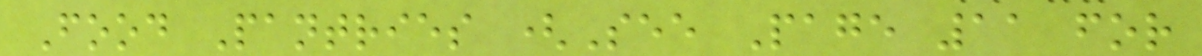Food Pantries (See Page 11 for
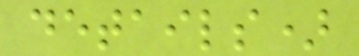details)
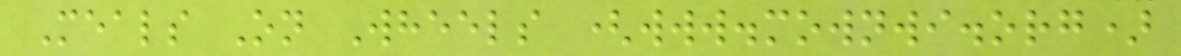Meals On Wheels (www.mownwi.org)
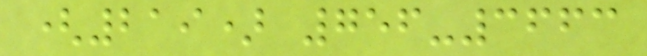(219) 756-3663
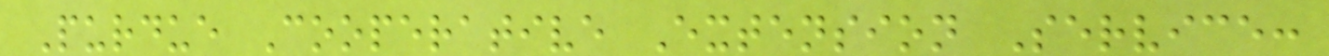Purdue Cooperative Extension Service:
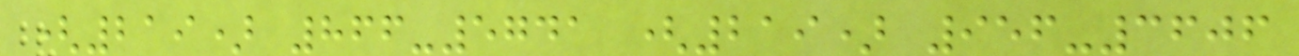(219) 866-5741 (219) 956-3606
